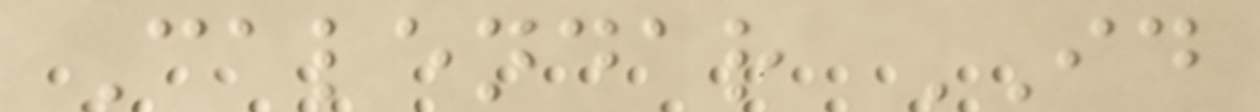Calendar ID
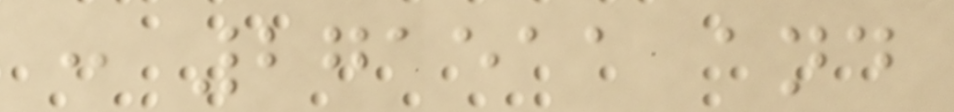: 271511 and
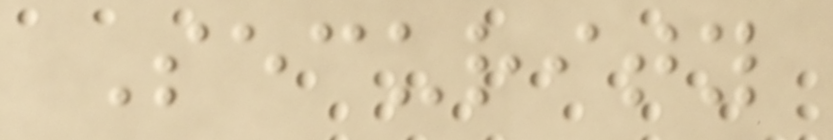Security
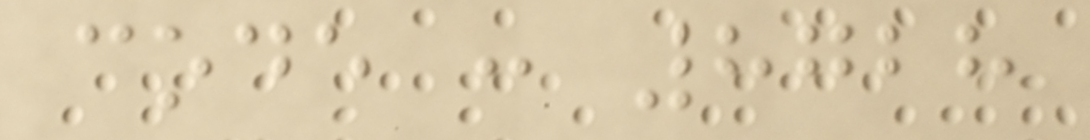code : 8728
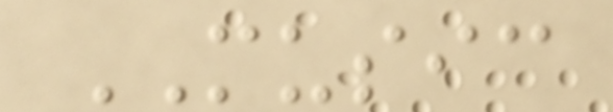MUSIC
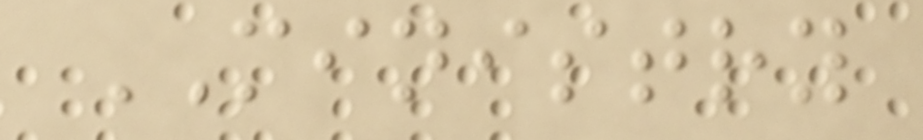MINISTRY
